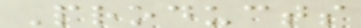Products
